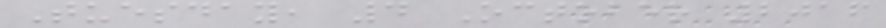Tuesday, 4 October 2016
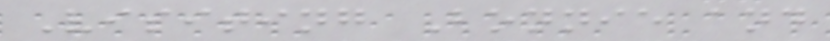Visiting Bonnie and
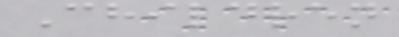Children
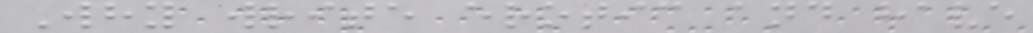Why write erotic and have
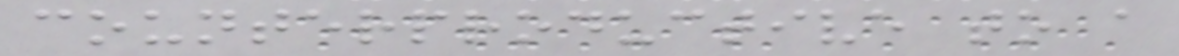counterproductive to a
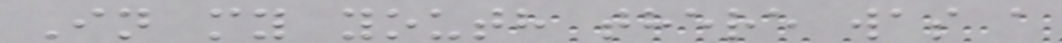In my youth there was a
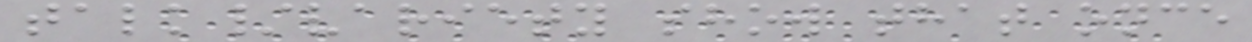talk/variety show that once
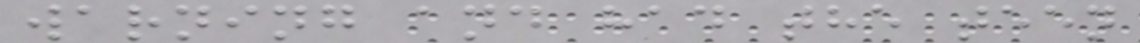warning and had the teen
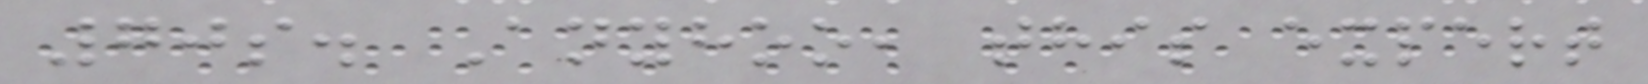70s. Anyhoo, this expert
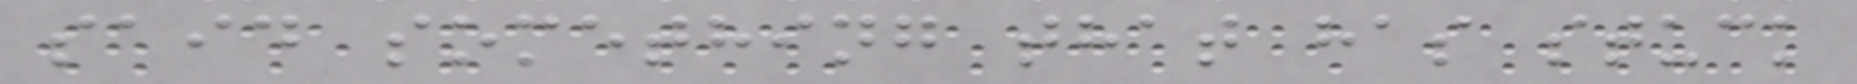said something that has stuck
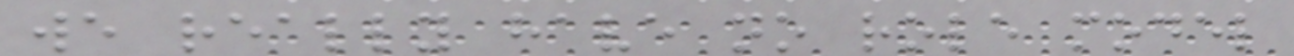we really have no role model
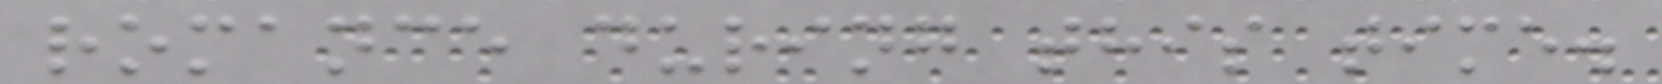romance during this time.
